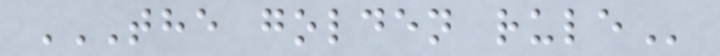THE GOLDEN RULE
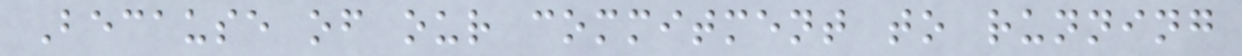Because of our commitment to running
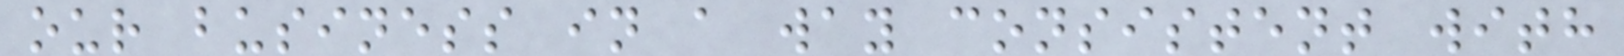our business in a way consistent with
